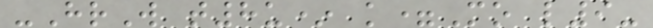-HrW t8u* k=Mo l9-
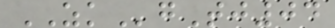ZKgTj04
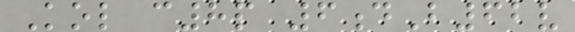Kol c8p 6dB62v
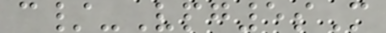c/-Vpg5sM
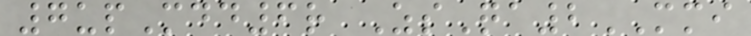7upMdd6r ZsQa2MMI
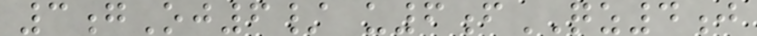3gOj6/ u6fQZ4j
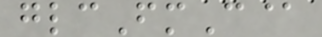glcFmC@
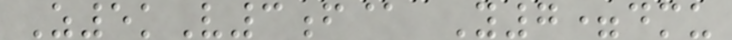Z5kV3f@ Y7=dmu
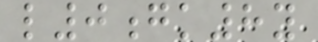l0gk8y
